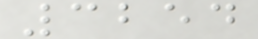3254
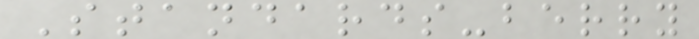Standards-berry
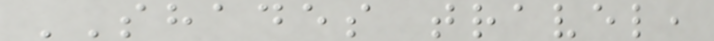SHADES travel,
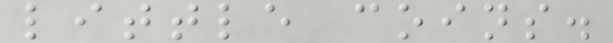little coins.
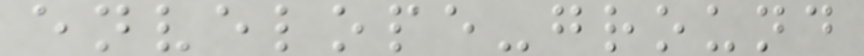envelope-ground
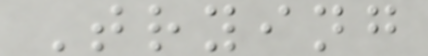Trying
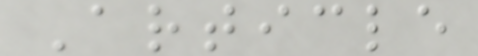Article
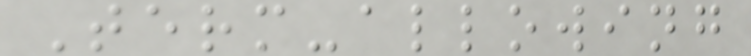Term-allowing
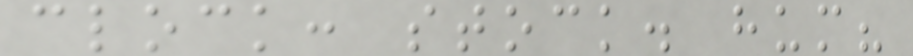clock: stock. hum?
